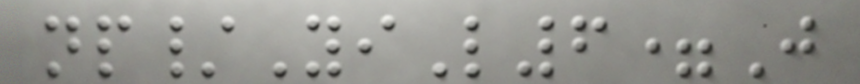np/YiL6=J
